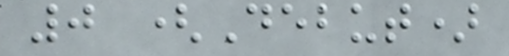0 (Debut)
